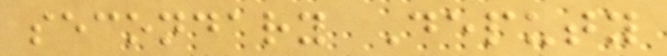secondary Deputy
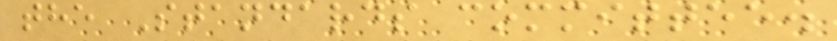the Standards committee.
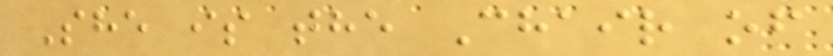She is the Chair of
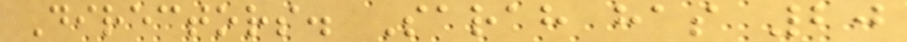Directors. Sarah has 20
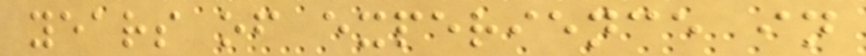years of experience in
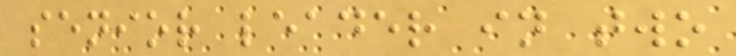senior leader in two
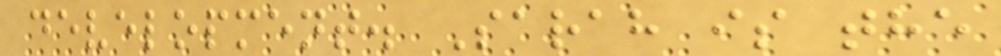development. Sarah is the
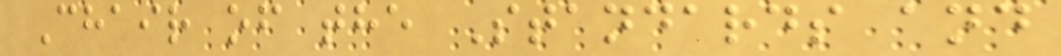Chair of the Standards and
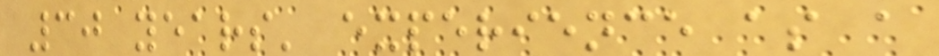30 years' experience as a
